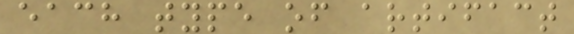each type of artifact
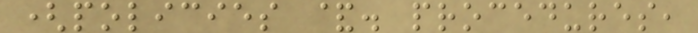(policies &. procedures,
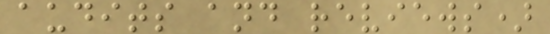audits and reviews)
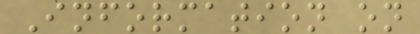Information on
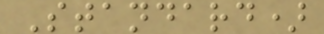Standard)
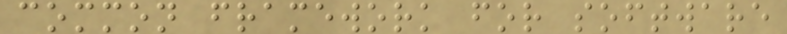common framework for software
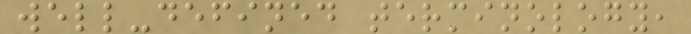well-defined terminology,
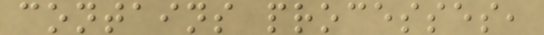contains processes,
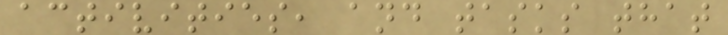activities, and tasks that
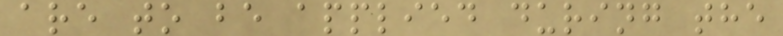are to be applied during the
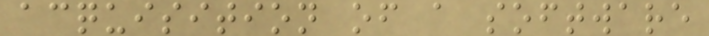acquisition of a software
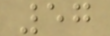57
